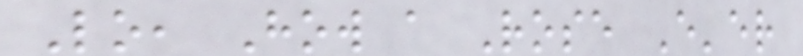Lo, How a Rose E'er
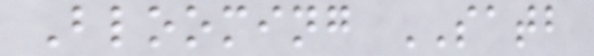Blooming SATB
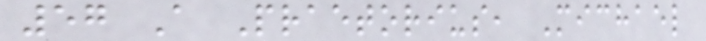57 A Praetorius, Michael
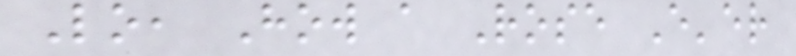Lo, How a Rose E'er
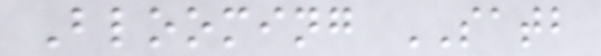Blooming SATB
